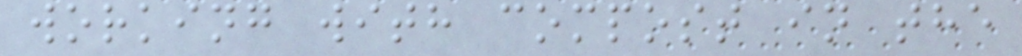working with compost in the
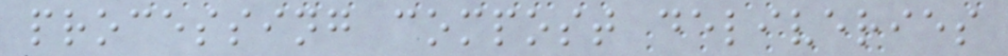processing compost deliveries
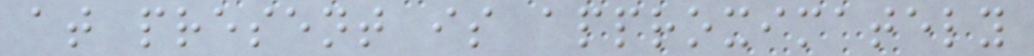at present is approximately
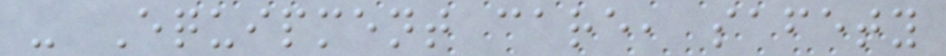- Equipment care, safety
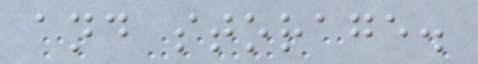and storage.
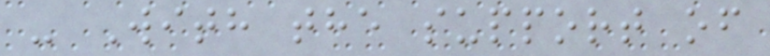- With the support of
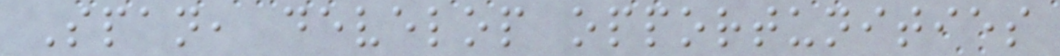Span, develop opportunities
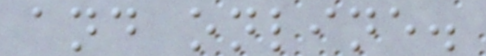and online.
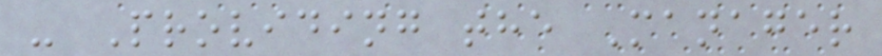- Providing the Manager
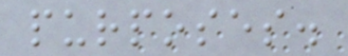purposes.
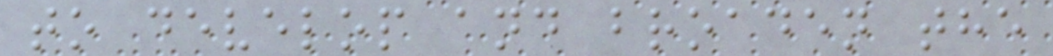to develop and broaden the
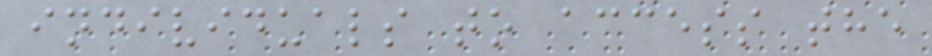individuals to access the
